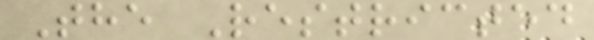The Restricted
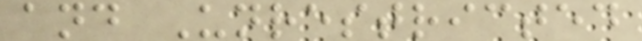and Unrestricted
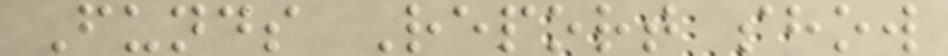Funds Report show
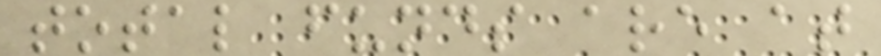total funds are at
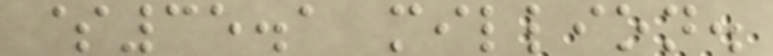$35.1 million.
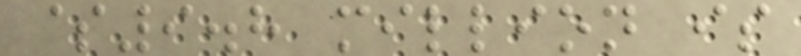$9.8 million is
